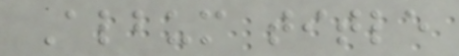Album title
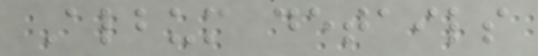Album details
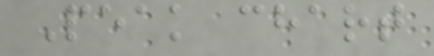Peak chart
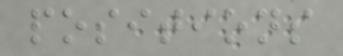positions
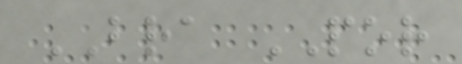BRA POR
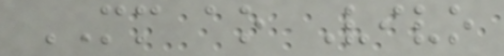MM ao Vivo
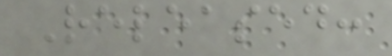Released:
